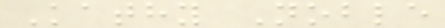Kathy Noble
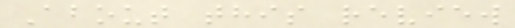About this review
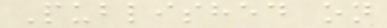Published on
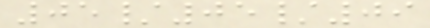05/05/09
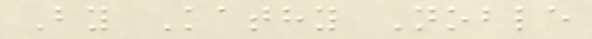By Kathy Noble
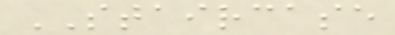STAIRCASE
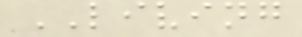LIVING
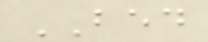BED
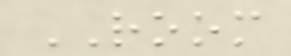ROOM
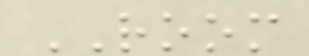ROOM
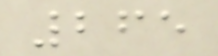265
